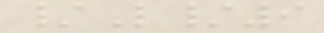/L/9
